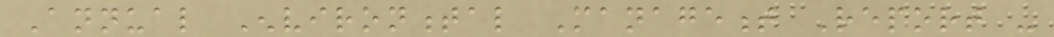Annual Environmental Management Report -
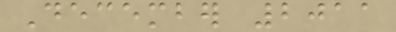December 2011
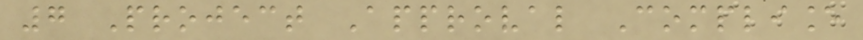7 Project Approval Compliance
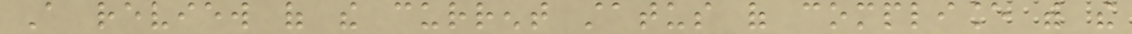A review of the current status of compliance with the
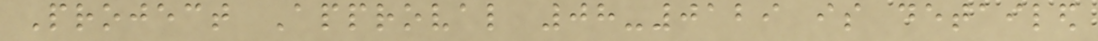Project Approval 08-0129 is detailed
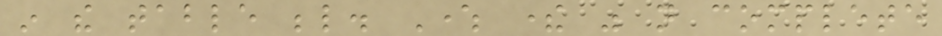in the table below. Where there was not complete
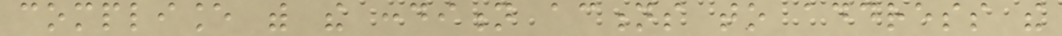compliance with the condition actions to address the
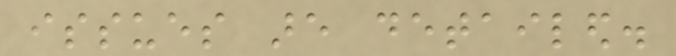issues are detailed.
